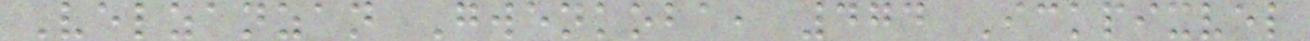Velzanzan Gwenkoba, 474 Ickpixvel
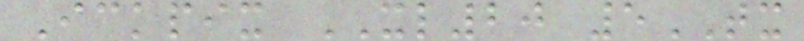Ickpix XL20 5TX
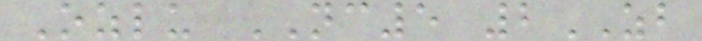Ozlu NC5 2ZB
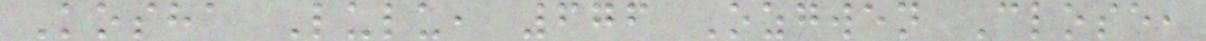Kosha Lulu, 676 Ozgwen Close,
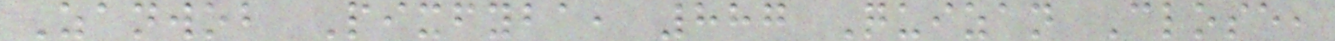Zanwob Pixfyba, 887 Quizan Close,
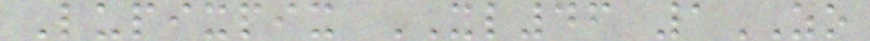Lupixpix XL46 1ZO
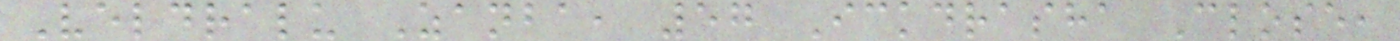Veldralu Zanba, 57 Ickdrasha Close,
